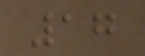17
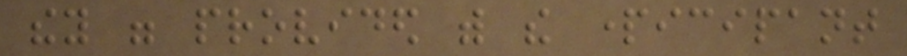they were provided with the participant
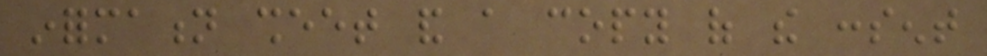information sheet and a copy of the consent
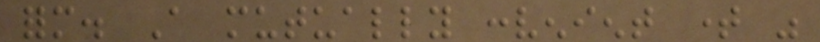form. A mutually convenient time was
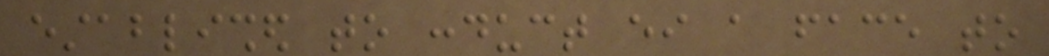established to conduct either a face to
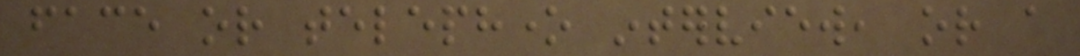face or telephone interview, or a
